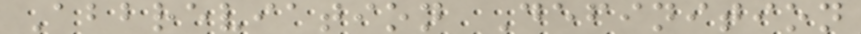Abbreviation Definition
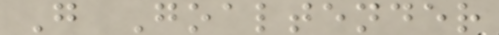G Goaltender
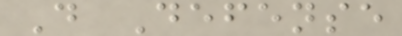D Defense
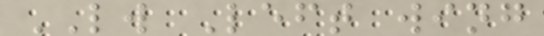LW Left wing
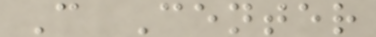C Center
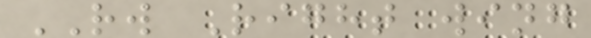RW Right wing
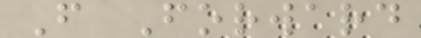F Forward
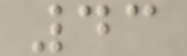43
